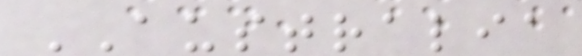AUSTRALIA
